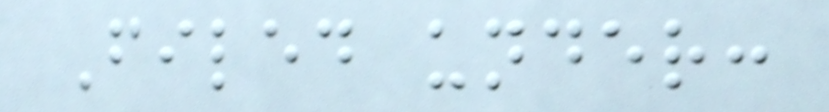Filed under:
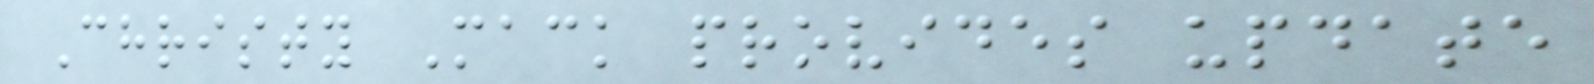Christy Mack provides update
